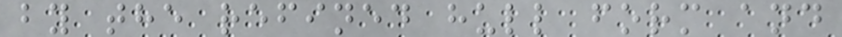by the refined hull form and
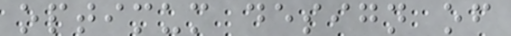optimum design of
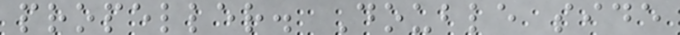propeller. Double side
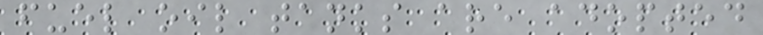fuel oil tanks are adopted
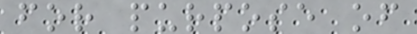for purpose of
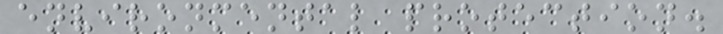environmental protection.
